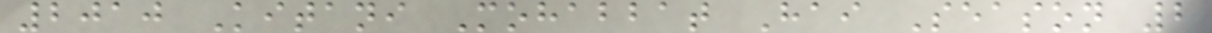2010 Kitani Mohabbat Hai Season 2
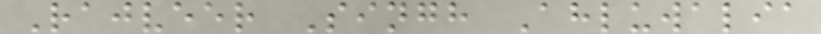Rajveer Singh Ahluwalia
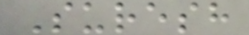Suresh
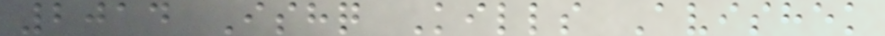2014 Ishq Kills Avishek
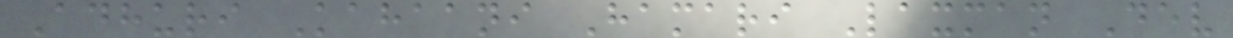Adhuri Kahaani Hamari Laxman Dev
